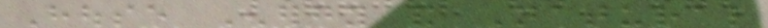House Energy and Natural
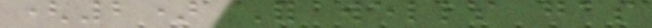(2) For wells gas
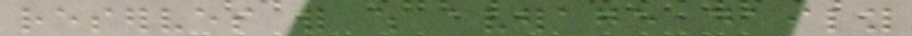reserves for which average daily
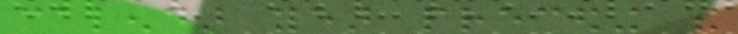calendar year preceding the
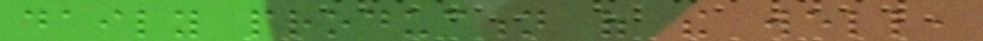daily production of the well,
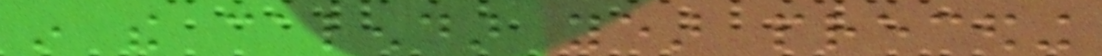in the calendar year preceding
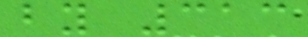by 313
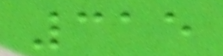315
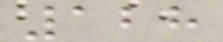128
